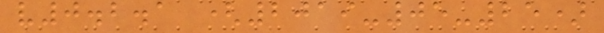v0.2.1 (2019-05-25)
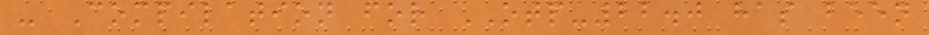- Compilation for OTP-22.0 has been
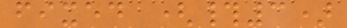fixed (#3)
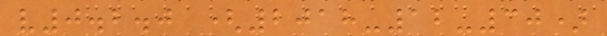v0.2.0 (2018-12-30)
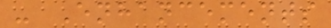- Enhancements
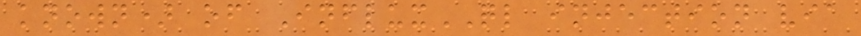known) of InfluxQL injection via
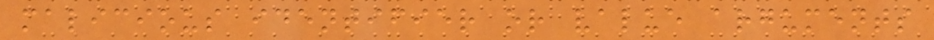malicious identifier or value arguments
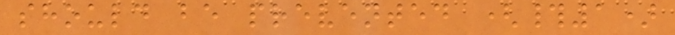should be prevented (#1)
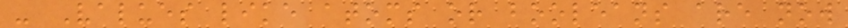- Values like atoms or booleans are now
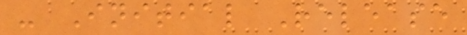- Initial Release
